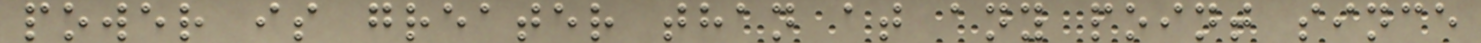power is greater than at any point since
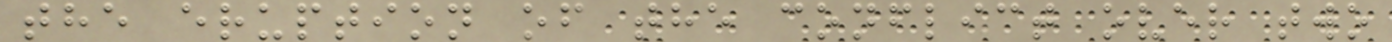the eruption of the conflict over two
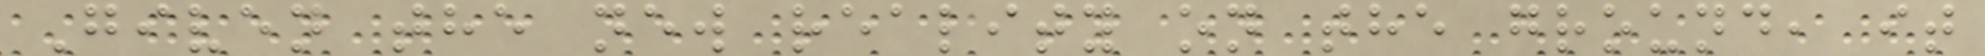Given the new reality on the ground, it
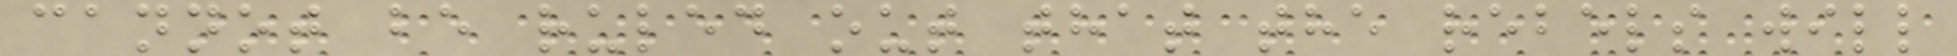cannot be ruled out that the rebels will
